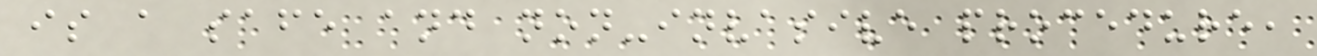is a safe and non-invasive procedure,
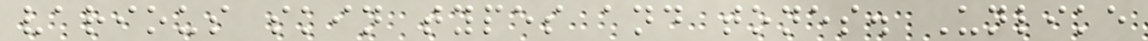various skin types and tones. Unlike
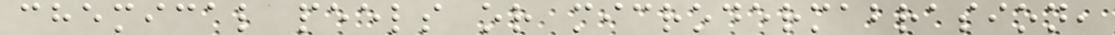chemical peels or microdermabrasion,
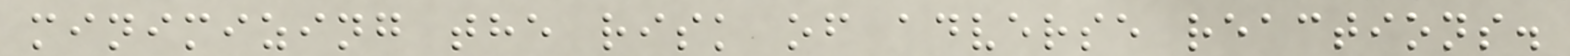minimizing the risk of adverse reactions.
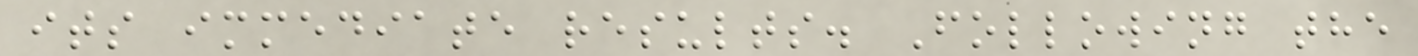its immediate results. Following the
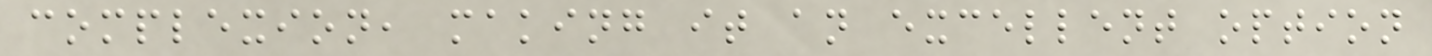complexion, making it an excellent option
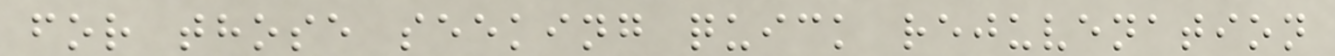for those seeking quick rejuvenation
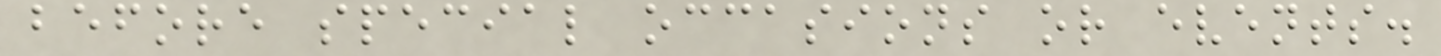before special occasions or events.
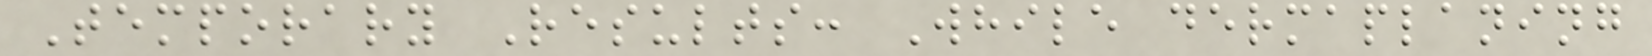Temporary Results: While dermaplaning
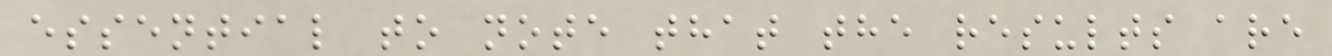essential to note that the results are
